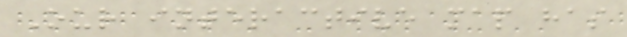Our interactive map has
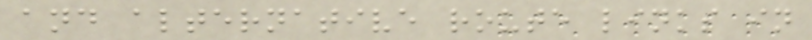and alternative route links in
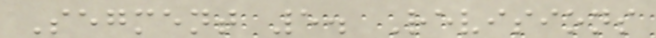Segment 5. Revisions
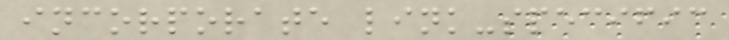incorporate link-specific
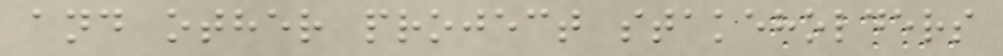and other project stakeholders
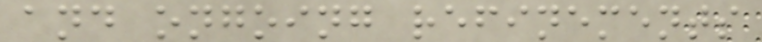and ongoing refinements
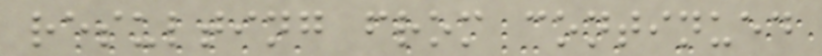resulting from continued
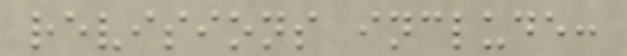revisions include:
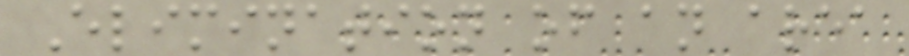Elimination of an area
